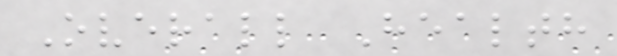Overall Health
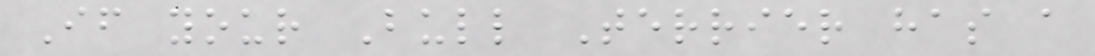If your Bull Terrier has a
